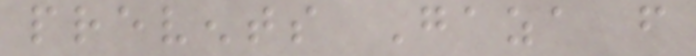prevents Gaza from
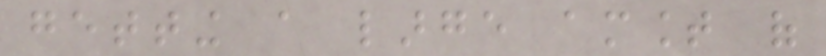getting a large amount of
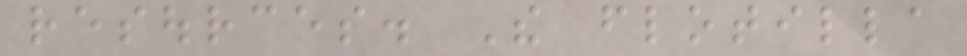resources. The flotilla
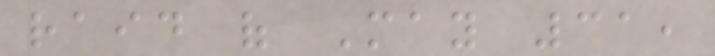raid of May 31,
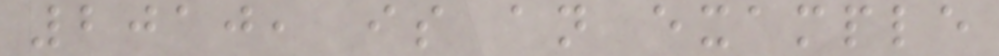2010, is an example
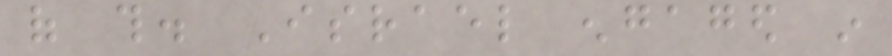of this. Israel engaged in
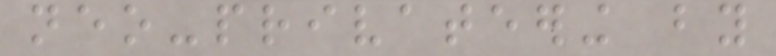neo-privateering by
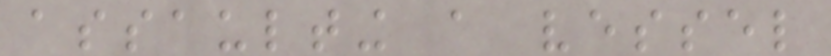assaulting a vessel
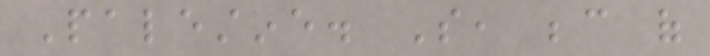Palestine. So, because of
